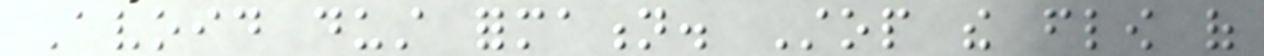Avoid dust formation. Stop the flow of
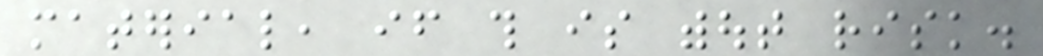material, if this is without risk.
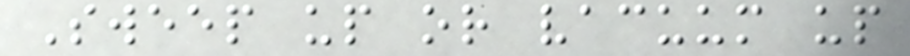Sweep up or vacuum up
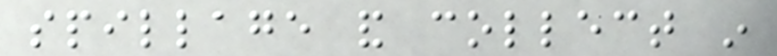spillage and collect in
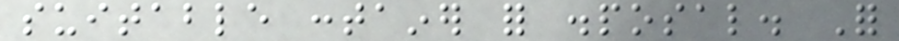suitable container for disposal. For
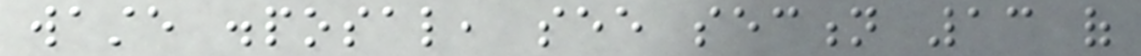waste disposal, see section 13 of
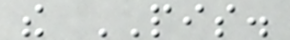the PIS.
